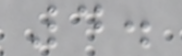4.
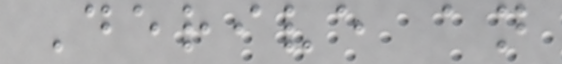Derive an
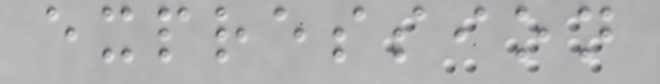expression
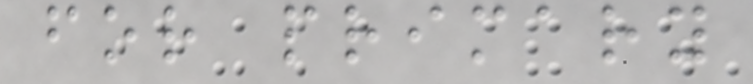for primary
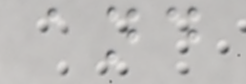and
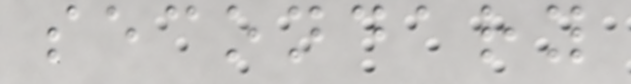secondary
